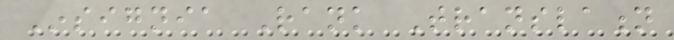Insignia Rank Translation
